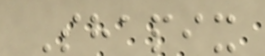Shapix
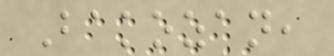Bakozan,
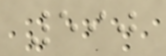590
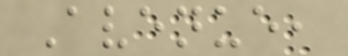Avenue,
